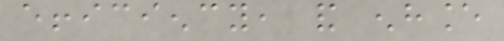efficiency, and enhance
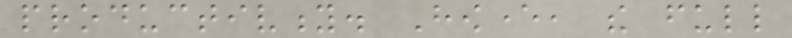productivity. However, the full
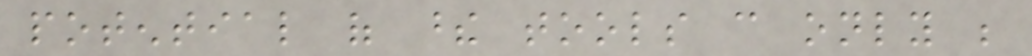potential of these tools can only be
